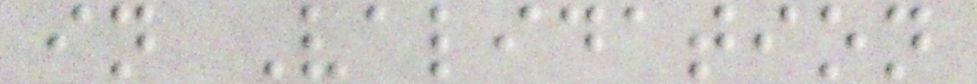in Validation
